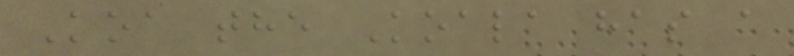Koa the Koala has a
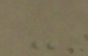-
